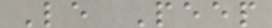Le Peep
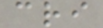cri
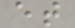et
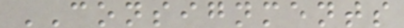CONSIGNMENTS
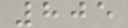805
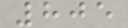805
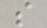s
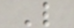L
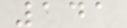141
